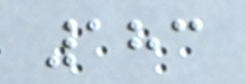183
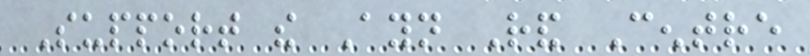Support the Ayn Rand Centre
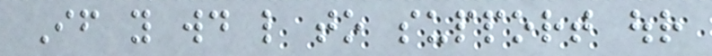If you would like to support our
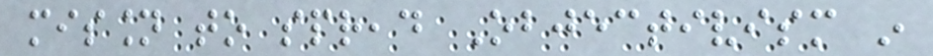mission to spread Objectivism in
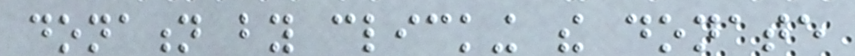donation by clicking the donate
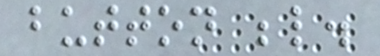button below.
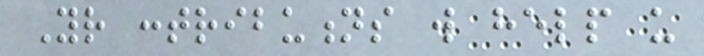Your contributions will help us
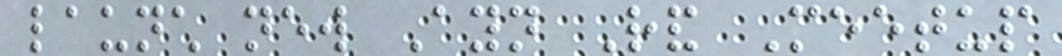launch new Ayn Rand Meetup
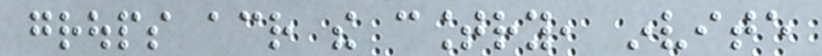groups across the country, invite
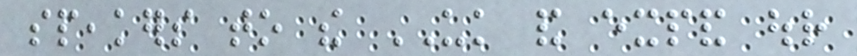speakers to the UK and expand our
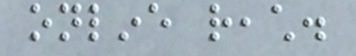online reach.
